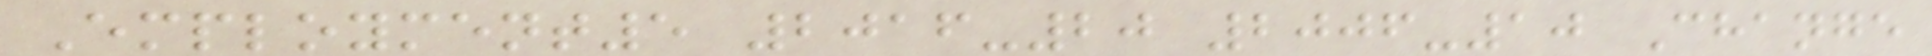Employment5 2016-20 2006-10 Change
